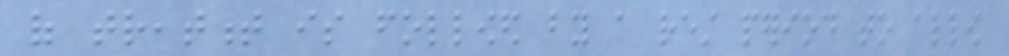of treatment is followed by a rest period to allow
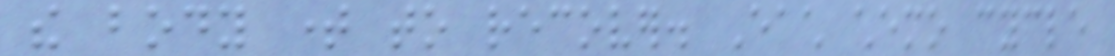the body time to recover. Each chemo cycle
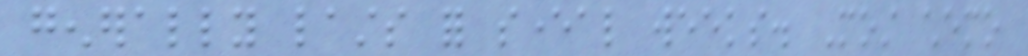generally lasts for several weeks. Most chemo
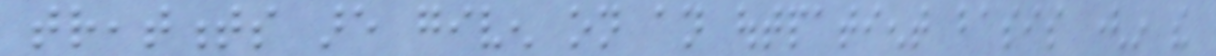treatments are given on an outpatient basis (in the
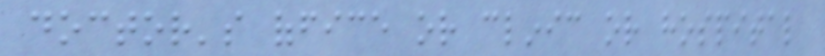doctor's office or clinic or hospital
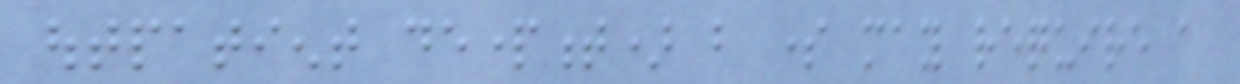outpatient department) but some may require a
